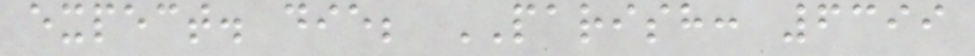expect. die; PARISH: 6399
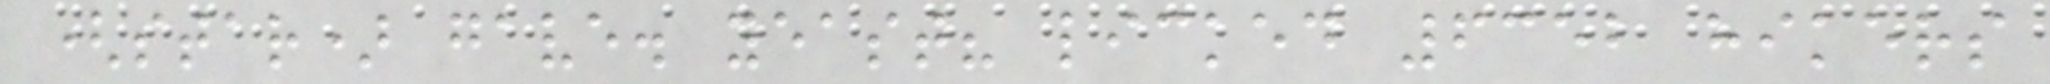(star) gave. yeast? licked 6352 hikers
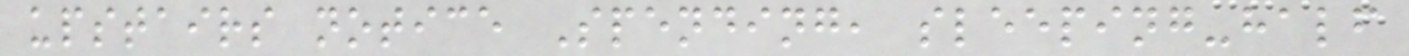upstairs notice Spending, sleeping-half
